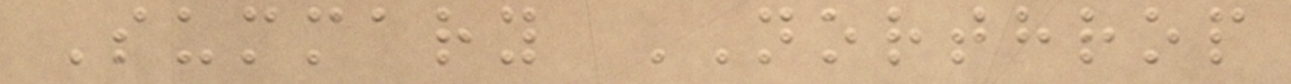Summary NORTHROP
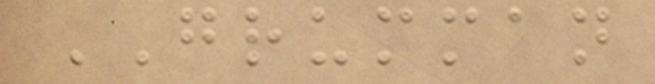GRUMMAN
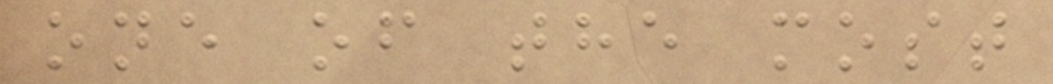one of the most
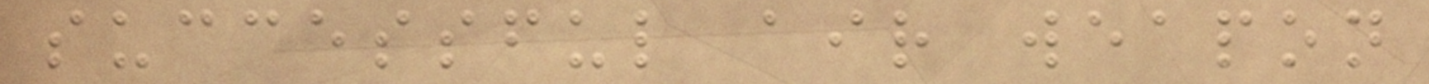successful air weapon
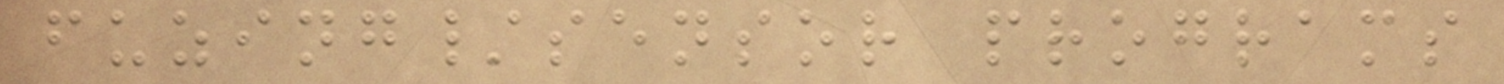fuzing/sensor programs
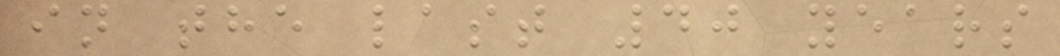in the last 40 years
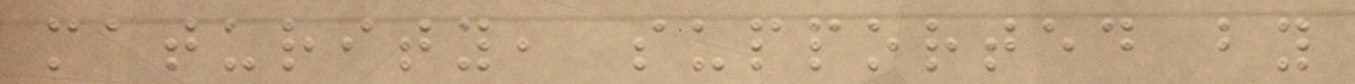maturity, supported by
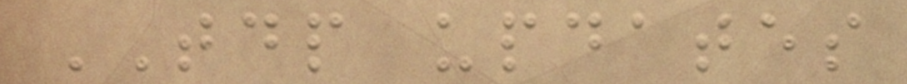TDP updates
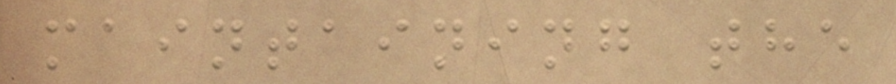maintaining the
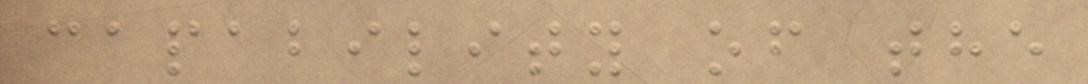capability of the
